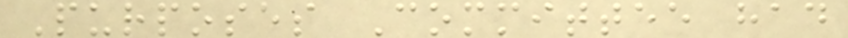Purposes Committee had
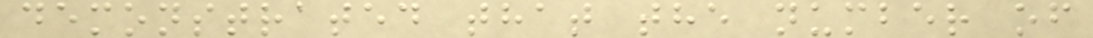demonstrated that the number of
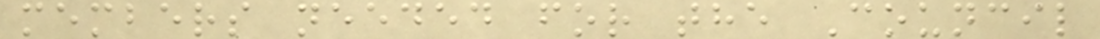members needed for the Council
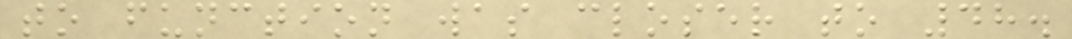to function was closer to 48.
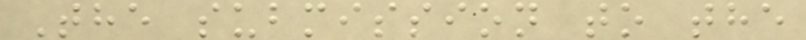The submission to the
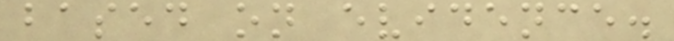based on evidence.
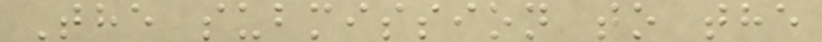The submission to the
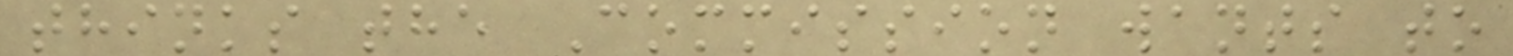thinks the Commission wants to
